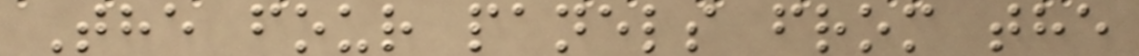The four panels from the
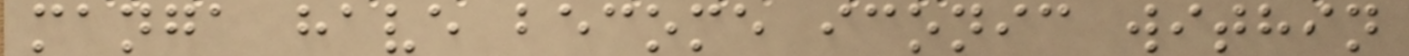manga have become iconic within
